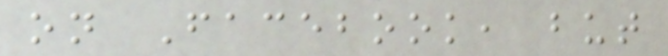on Facebook, but
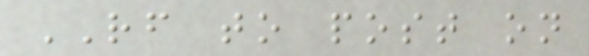RF to post on
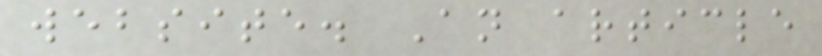website. An article
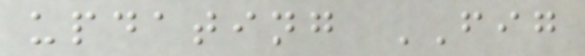updating FIG
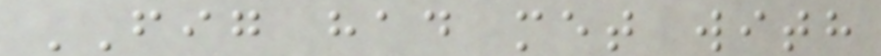FIG had met with
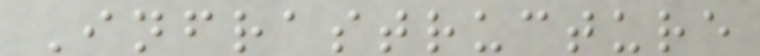Infrastructure
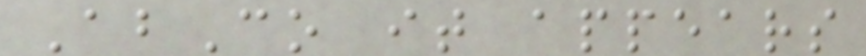AbCo it appears
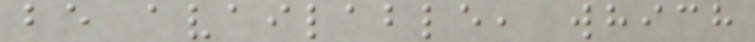be available, which
